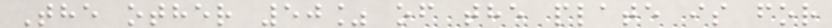The other 50% of the plate is for
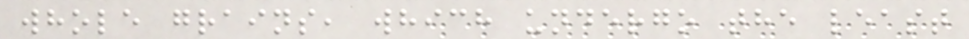whole grains, which undergo the least
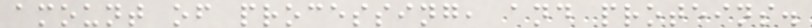amount of processing, and proteins.
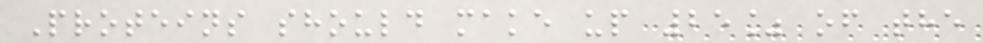Proteins should make up 25% of the
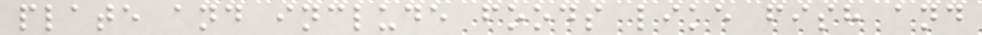plate and include foods like fish and
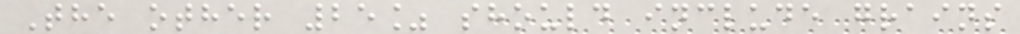The other 25% should include grains
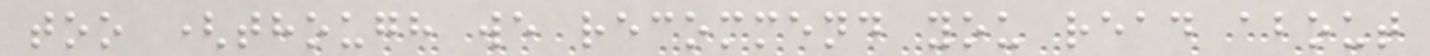too (though we recommend you read about
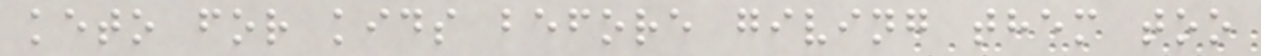keto for kids before giving them too
